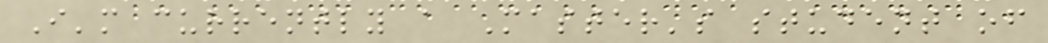I'm currently a Master's student of
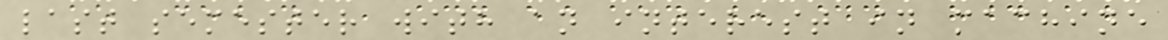last semester with an interest in machine
